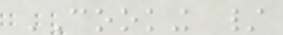COOKING /
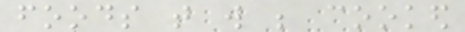foods that will be cooked
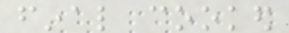final cooked
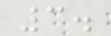3.
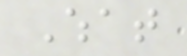What
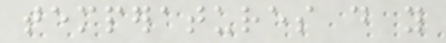temperatures do you
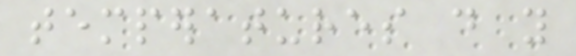temperatures do you
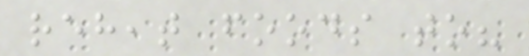reheat foods to?
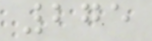275
